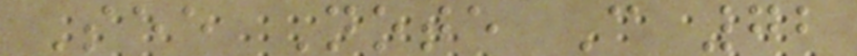See Note C 72
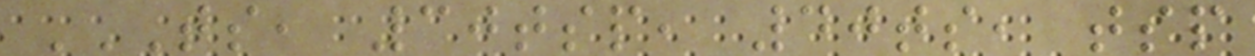TS, 30TSP, 40TS, TSP
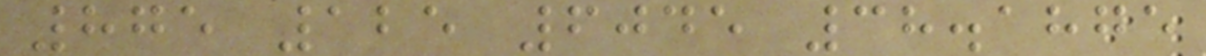875 125 6045 38.1875
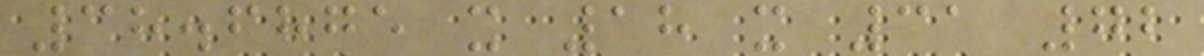38.6875 x 18 x 31 72
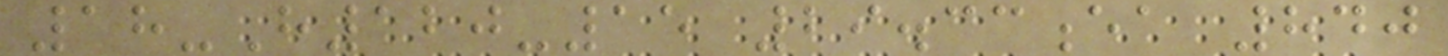18-H120-15 29.33ea 840
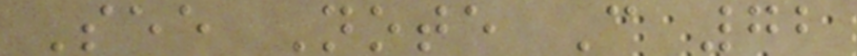See Note C 72
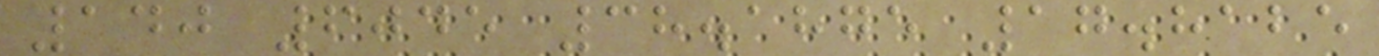140 6045 38.1875 17.8125
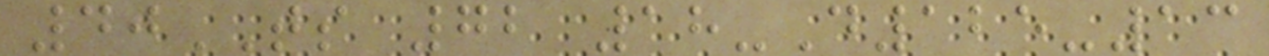40TS 72 18-D125-13
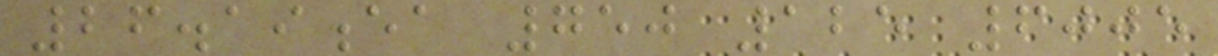26.19ea 750 125 6005
